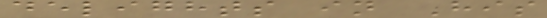delights in His
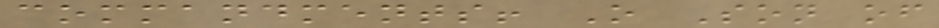commandments! O Son of
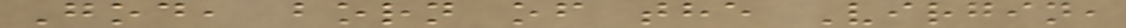God, born of the Virgin,
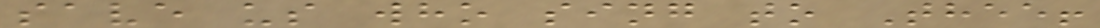save us who sing to Thee!
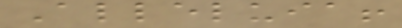Alleluia!
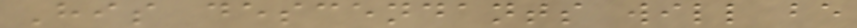His descendants will be
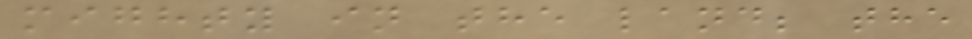mighty in the land; the
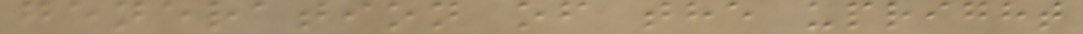generation of the upright
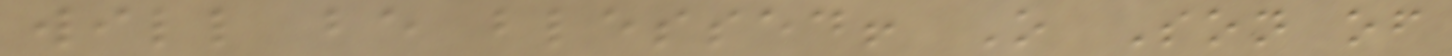will be blessed! O Son of
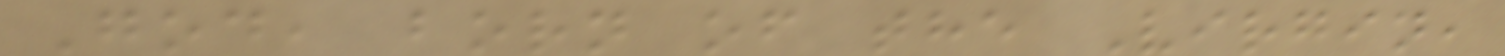God, born of the Virgin,
